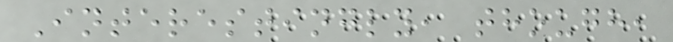Interestingly, though,
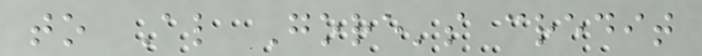to Al Gore's credit
